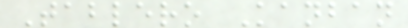Tablero Kanban
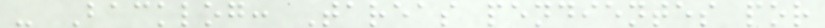- Backlog: Tareas pendientes por
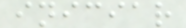iniciar
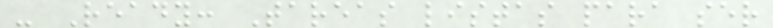- Ready: Tareas listas para ser
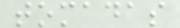tomadas
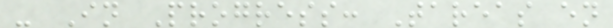- In Progress: Tareas en
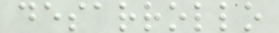desarrollo
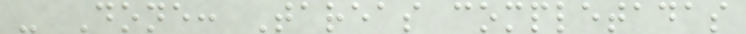- Done: Tareas completadas
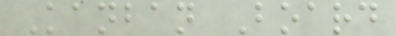Kanban Board
